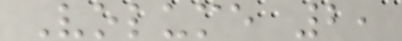Volume 2,
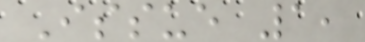Issue 1,
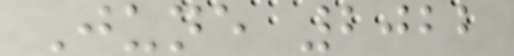June 2022
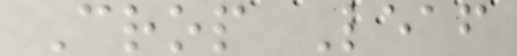Crop Leaf
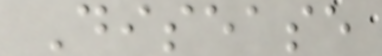Disease
